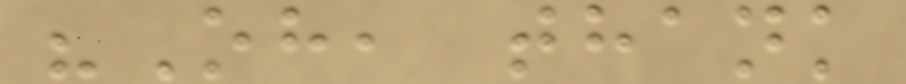"Oh, thank
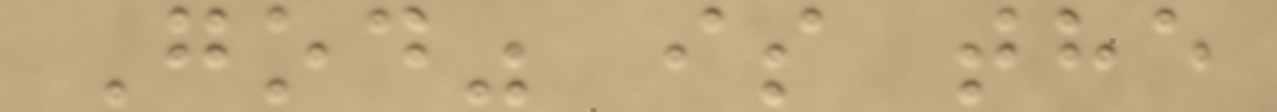God" is the
